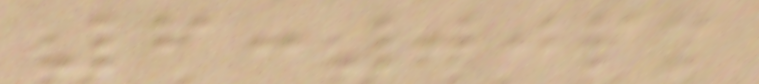6:00pm
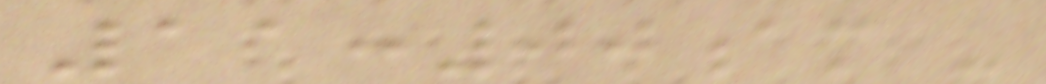11:00am -
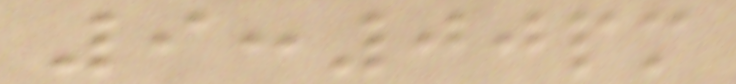9:00pm
